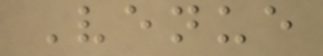Venue
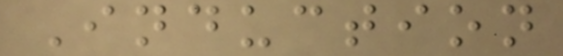Induction
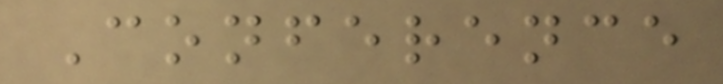Conference
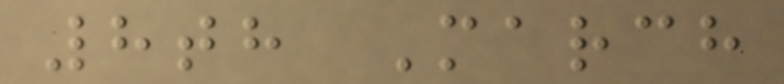8th March
